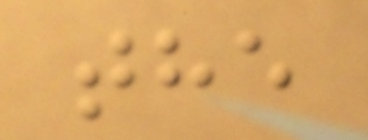the
